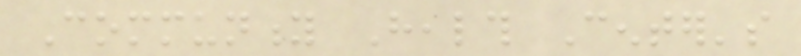Community Health Center's
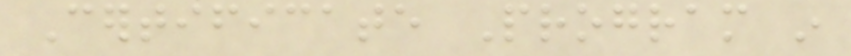Certificate Program in
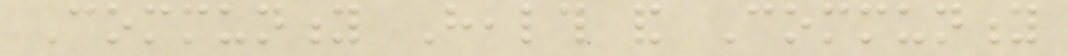Community Health and Community
